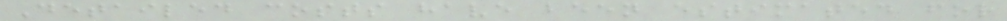Detailed costs have been estimated for
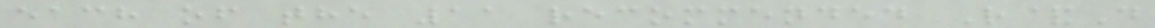each of the 11 recommended R&D
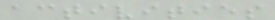activities
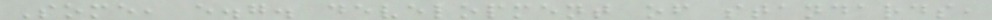Some, e.g. development of standards,
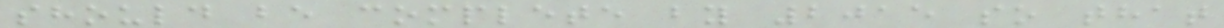should be complete by 2015 so that
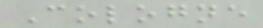Cologne
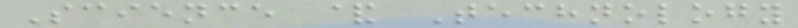Science & Technology
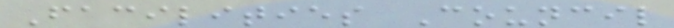Facilities Council
